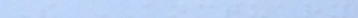S ANCTUARY
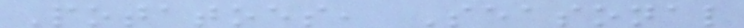Potatoes, Seasonal
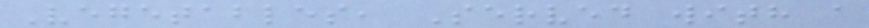Vegetables, Served with a
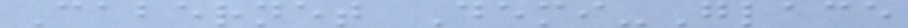Cabernet Demi-Glace
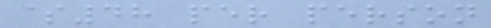$48 per person
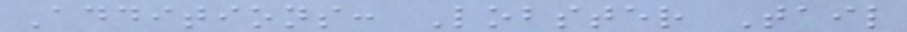Additions: Lobster Tail
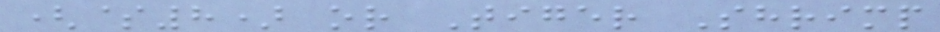($8) or Tiger Shrimp
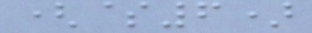($6)
